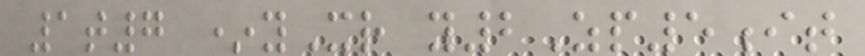1t7 *yXr y2Zp5it
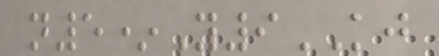n5*Y9KJ
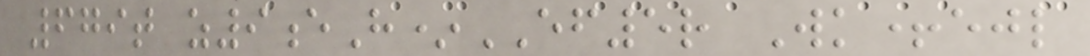679t z9eH*EF5r Wk+ejl
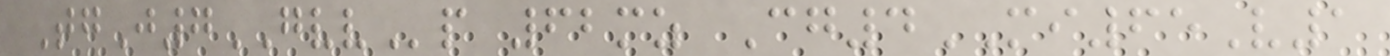TgJ7GVVp 62mz Cg4MI65V1
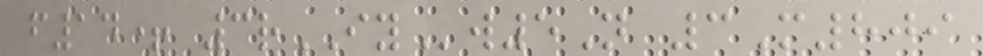f14+ 3rIYw5N 3M809
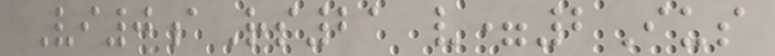Vi0aRs21 v=2Ius
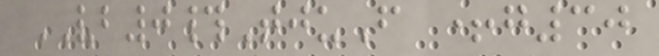VB0#TjuF +g30
